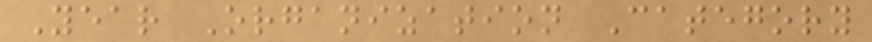Year Organization Category
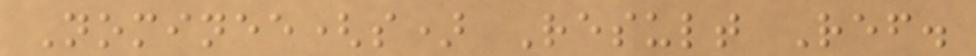Nominee(s) Result Ref.
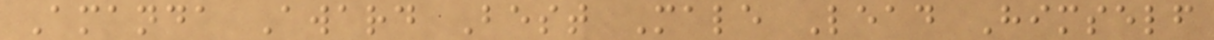Amanda Award Best Male Lead Himself
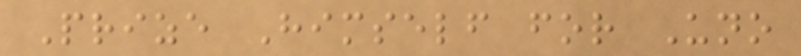Prize Himself for Uno
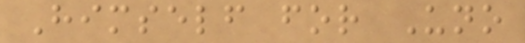Himself for Uno
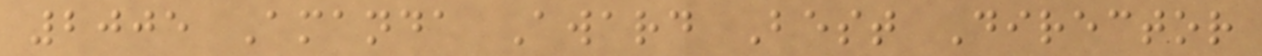2005 Amanda Award Best Director
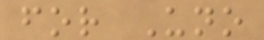for Uno
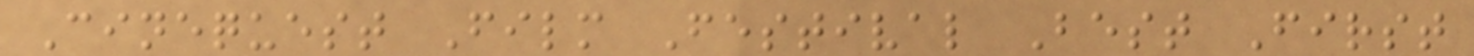Cinequest Film Festival Best First
